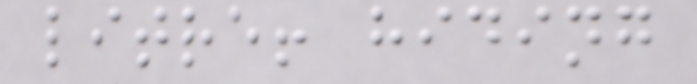litre! hiding
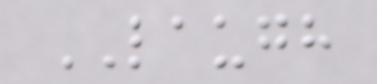LAUGH
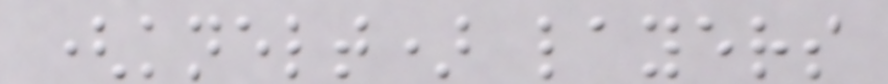(knelt) layers
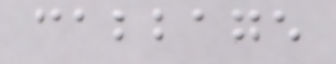cabbage
